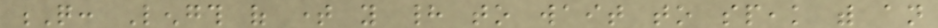Q: Length of time you had to wait to speak with an
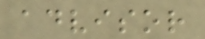advisor
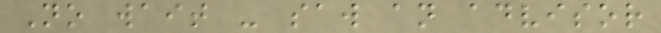No wait - saw an advisor
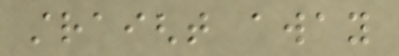straight away
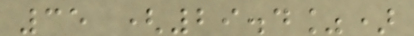35 (29.4%)
